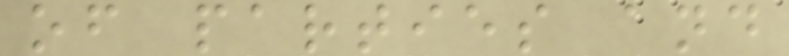of parties and
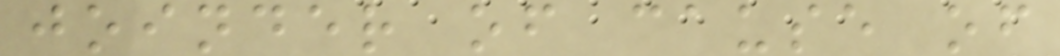joinder of cause of
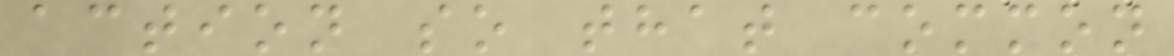action so that common
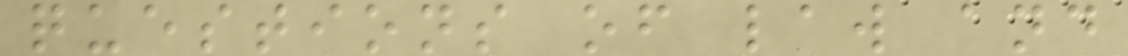questions of law and
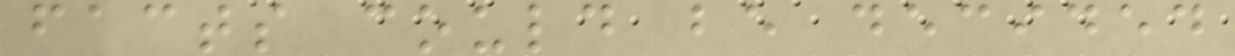facts could be decided
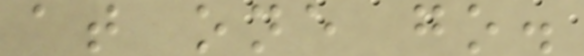at one go.
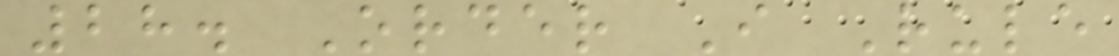28. Order I Rule
